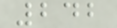242
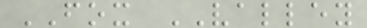FOX VALLEY
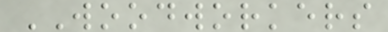WOODWORKERS
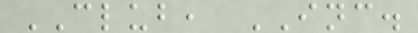CLUB, INC.
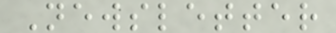Newsletter
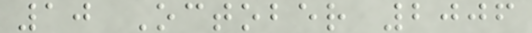10 October 2006
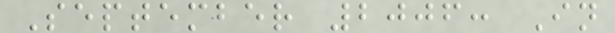September 2006: In
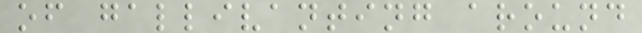of gallivanting around
